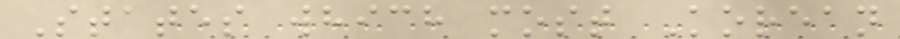States which most Korean
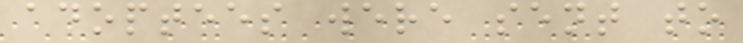adoptees were sent to
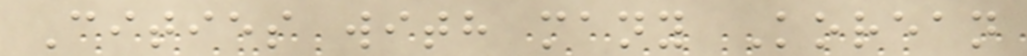Cities with many Korean
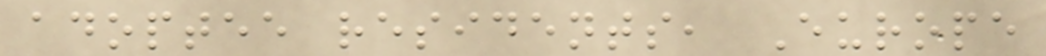adoptee residents, Europe
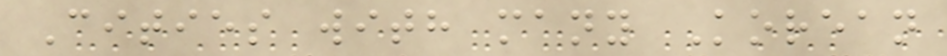Cities with many Korean
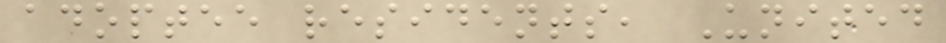adoptee residents, United
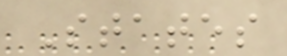States
